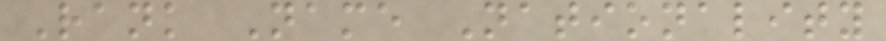Rank Name Nationality
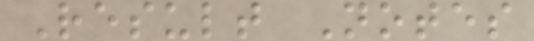Result Notes
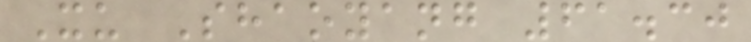Xu Shaoyang 61.30
